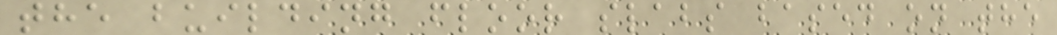the building floor slabs based on the
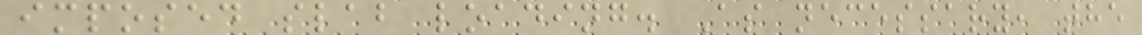imposed slab loading. As necessary, the
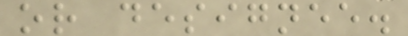or designee.
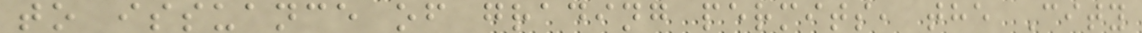to issuance of grading permits, the City
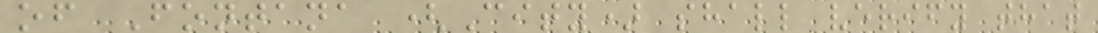of Fontana (City) shall verify that
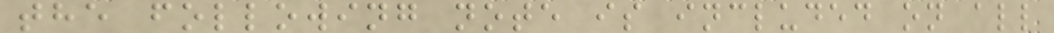the following note is included on all
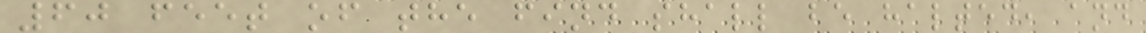60 feet of the find shall be halted, and
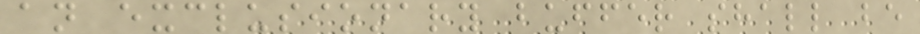an exclusionary buffer shall be
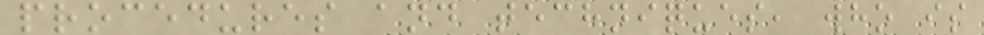procedures and techniques, who is
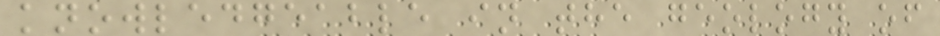knowledgeable in the geology of
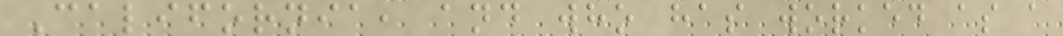California, and who has worked as a
